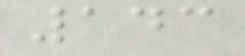143
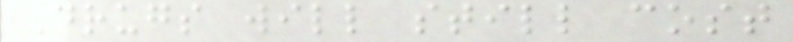Drugs will still cost
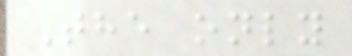The only
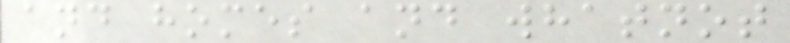and homes and whatnot
